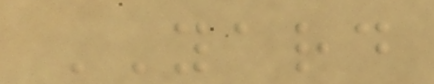YARD
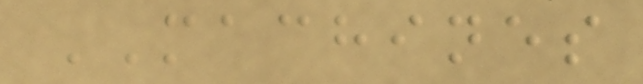MACHINES
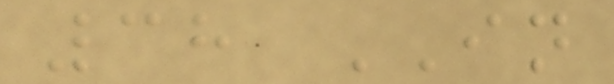38 IN
